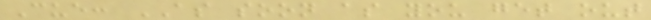Cue: AS soon as you get out
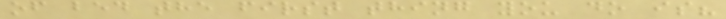of bed the first thing you do is?
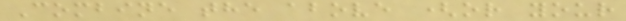Combine the above (or your
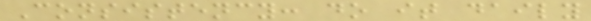Consistency: do it daily
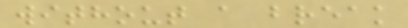without a break
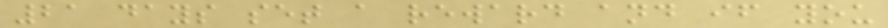21 days set a reward and if you
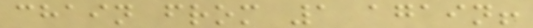chain from 1 again!
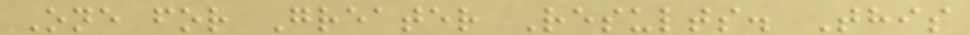One for Greater Results. This
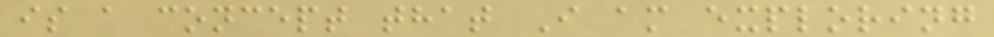is a concept that I am exploring
